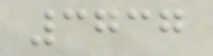3737
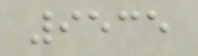9535
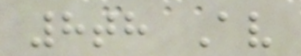8th Av
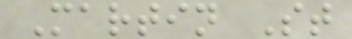Martin St
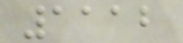1112
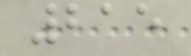215
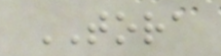TORA
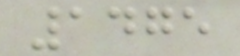1475
